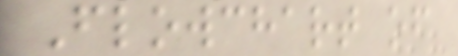Flowchart of
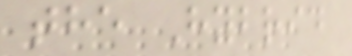the Hybrid
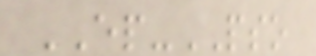EP-PSO
